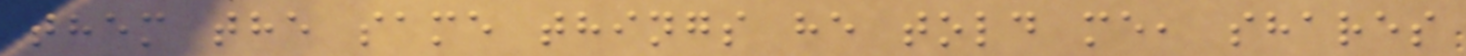them the same things he told me, shares
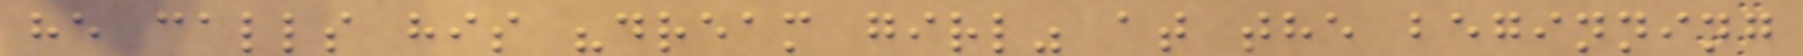he calls his "dream girl" at the beginning
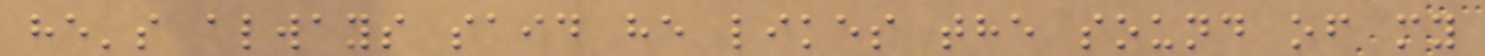he's always said he likes the sound of my
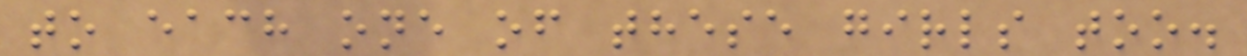to each one of these girls too.
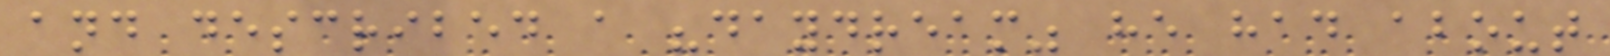and described a "daydream" he had about
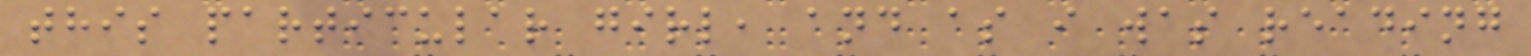this particular girl, and as i was reading
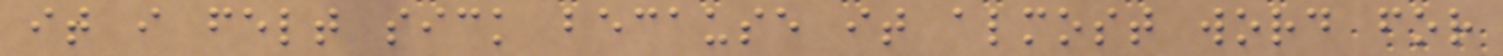it i felt sick because it almost word for
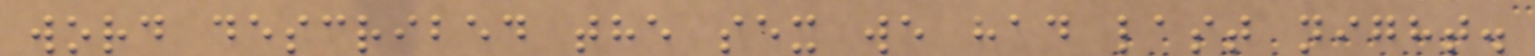word described the sex we had last night.
